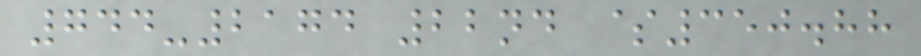744-2174 22nd $350.88
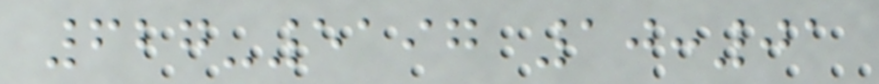627-5197 10:01
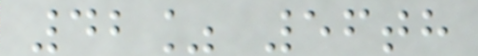42% 56th
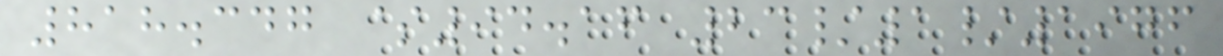818.347 $94.16 23/1/1976
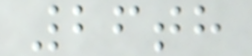26th
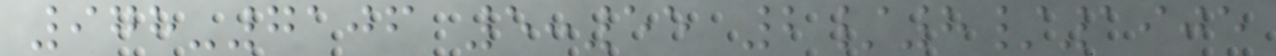978-7106 5:55 2/8/1905
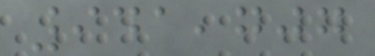941,707
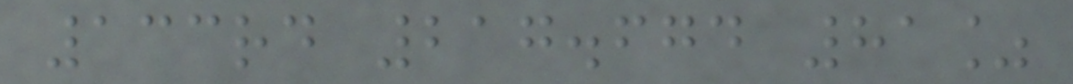133rd 217.674 81%
